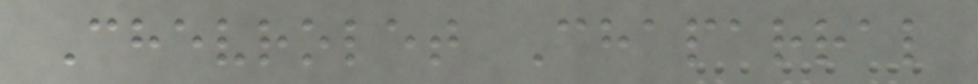Chevrolet Chaparral
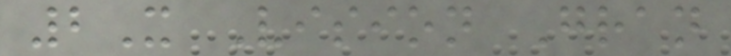2X Vision Gran
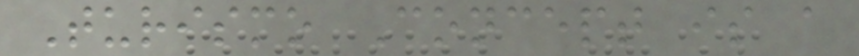Turismo Concept is a
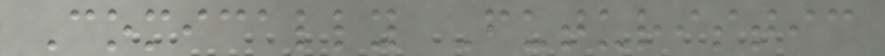Comically Futuristic
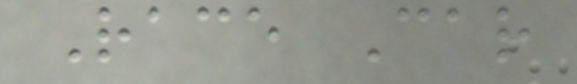Race Car
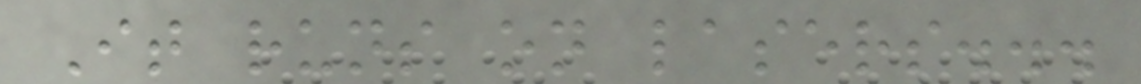It runs on lasers...
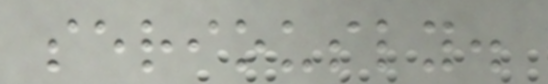seriously.
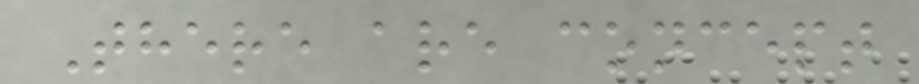There are concept
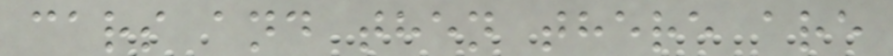cars and then there are
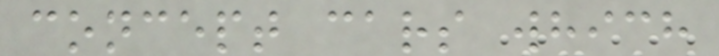concept cars which
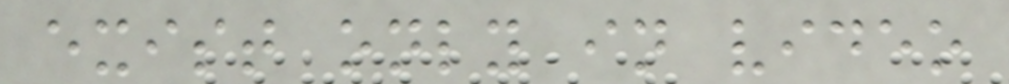exist only in video
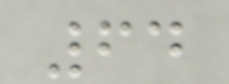64
